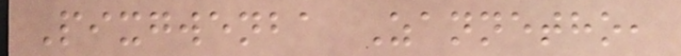Pixgwenba Zannetho,
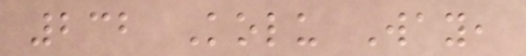232 Kolu Way,
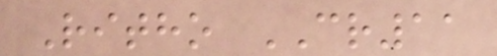Ritho CR11
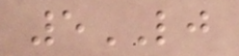5LJ
